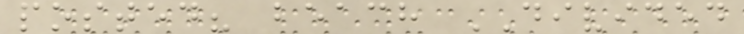posted? beach DIVIDED
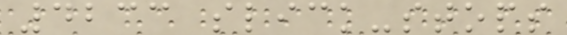4233 slick-stops
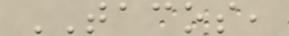TACOS,
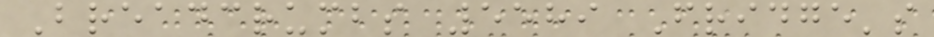Breadcrumbs 5589 Fridge's
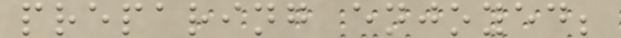preparing enjoyed;
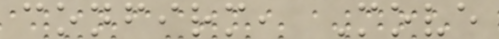confirm, Move
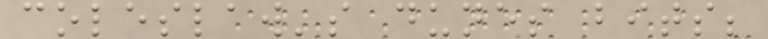coleslaw's dunes bits;
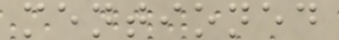mentioned
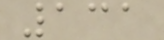131
